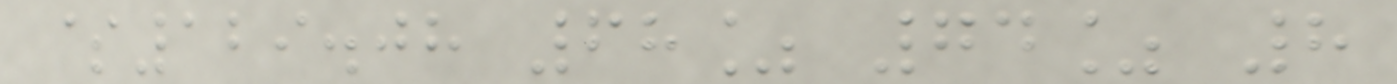$129.08 68% 74% 8
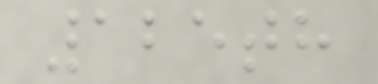125th
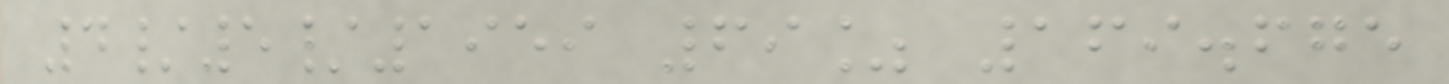4/5/1959 69% 169.675
